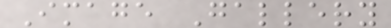Image Gallery
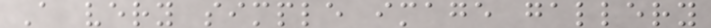A very simple image gallery
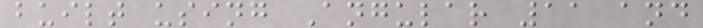built using Angular 11 and
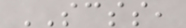SCSS,
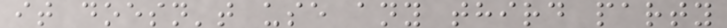it doesn't use any third party
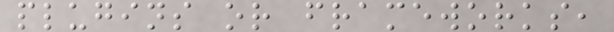plugins or frameworks,
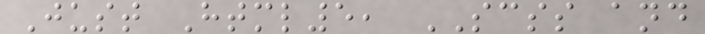Just Html5, SCSS and
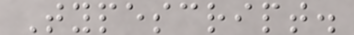Typescript.
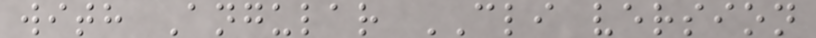with Angular CLI version
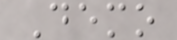Demo
